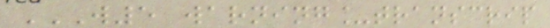W5 WARNING_TRANSCRIP
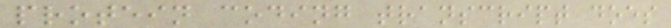protein coding transcript does
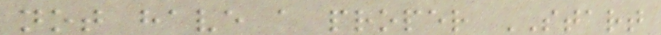not have a proper START
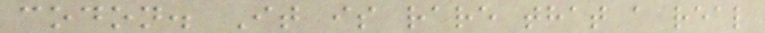codon. It is rare that a real
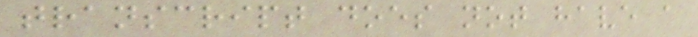transcript does not have a
